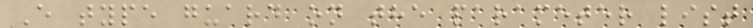E type guard on the parameter list
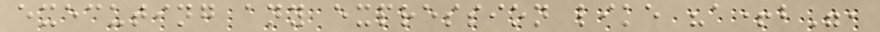executing any expression like "a+b",
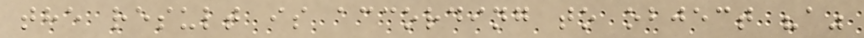the result is according to object "a"
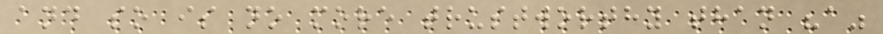and so is no more trustworthy than "a"
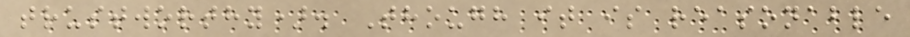trustworthy). Though it is reasonable
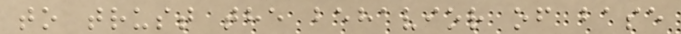to trust the behavior of base
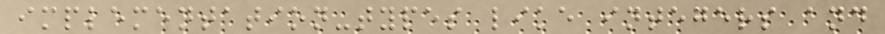implementation-types like integers and
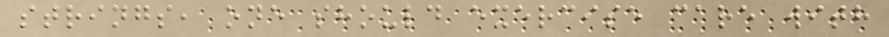strings, one should exercise care with
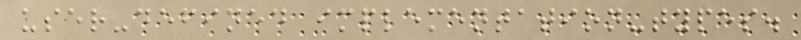user-defined implementation-types.
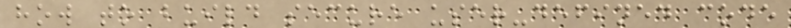how to build secure user-defined code
